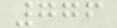776
